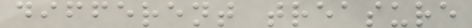different treasure
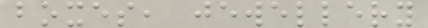boxes, jewellery
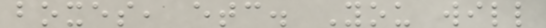boxes, etc. You will
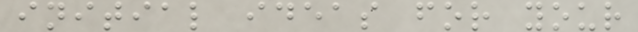initial ideas for your
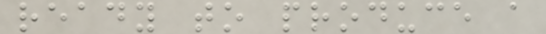ready to produce a
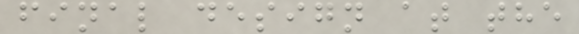final design at the
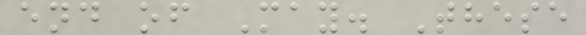end of May. These
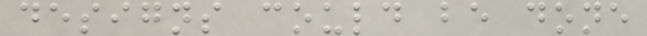designs could be done
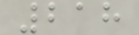218
